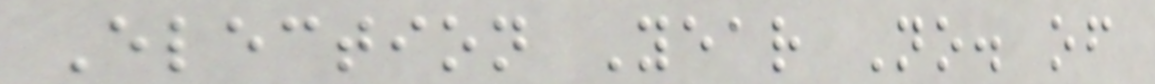Election Year No. of
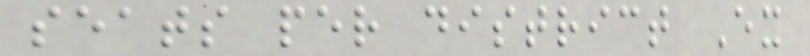seats per district Ex
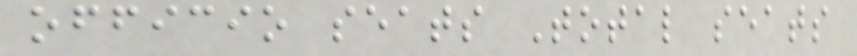officio seats Total seats
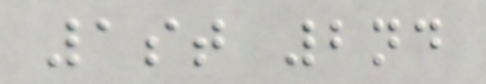1st 2nd
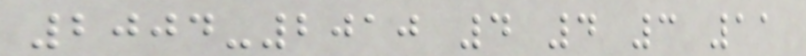2004-2010 4 4 3 11
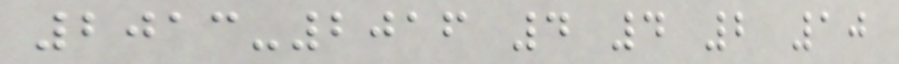2013-2016 4 4 2 10
